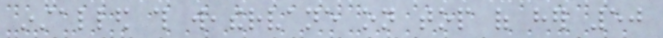installed this weathervane on top of her 50
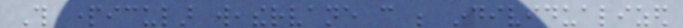This particular weathervane can be individualized
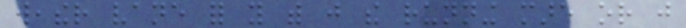weather vane for you with just the running mare or just
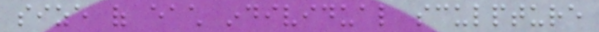size of each individual sculpture
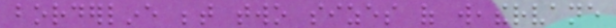borderline between two sizes of weathervane
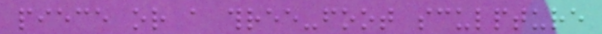piece or a three-foot sculpture
